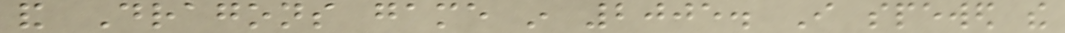and Dragons game in 2005. I spewed the
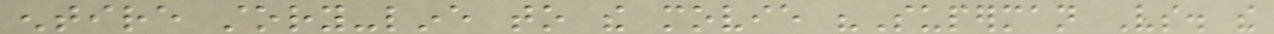entire story-line to the movie "Superman Vs. the
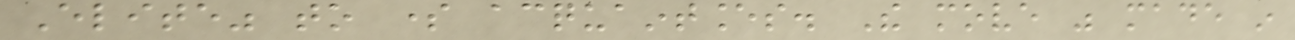Elite" to some acquaintances. The move was made in
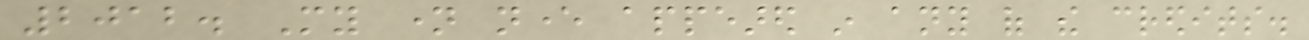2012. My name never appeared in any of the credits.
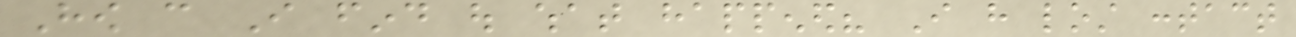How can I find out what happened? I have lost contact
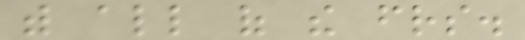with all of the friends.
